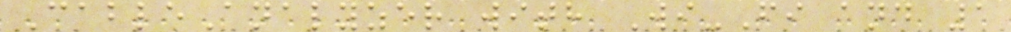CableAnalyzer with Wi-Fi and 1
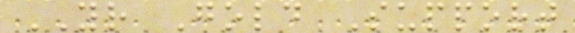YR Gold Support
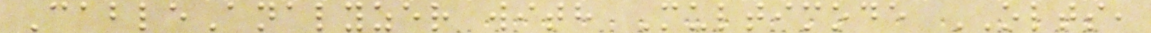CableAnalyzer with Multimode OLTS,
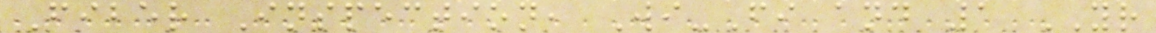Fiber Inspection, Wi-Fi and 1 YR
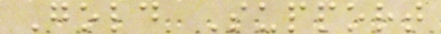Gold Support
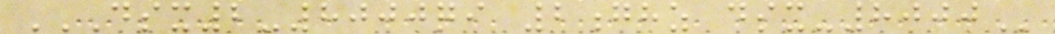DSX2-8000QI 2GHZ DSX-8000
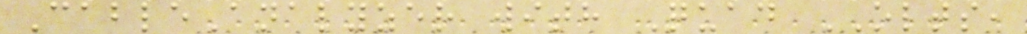CableAnalyzer with Quad OLTS,
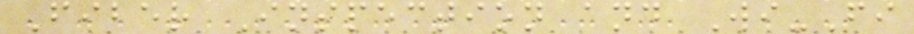Fiber Inspection and Wi-Fi
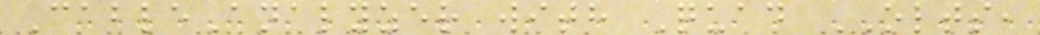CableAnalyzer with Quad OLTS,
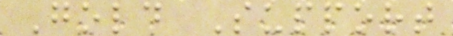Gold Support
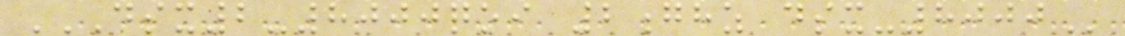DSX2-8000QOI 2GHZ DSX-8000
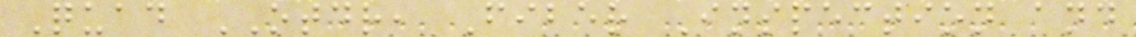Quad OTDR, Fiber Inspection and
